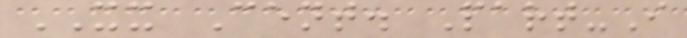XX Cent. Part-I
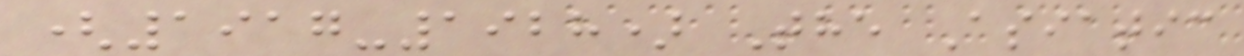(1917-1928) The Asiatic
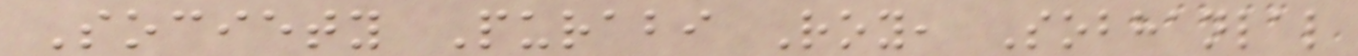Society Purabi Roy, Sobhanlal
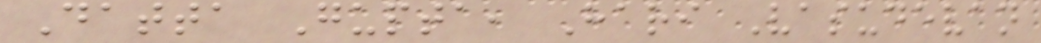Datta Gupta, Hari Vasudevan
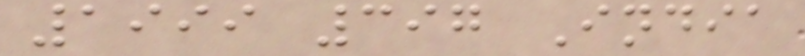1999 397 India
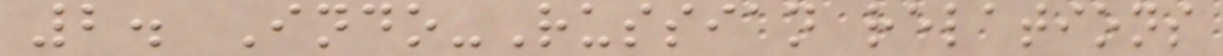2. Indo-Russian relations
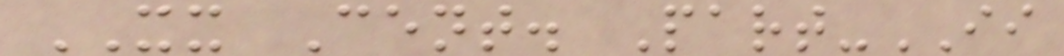XX Cent. Part-II
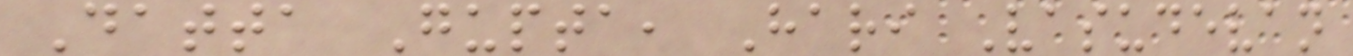Datta Gupta, Hari Vasudevan
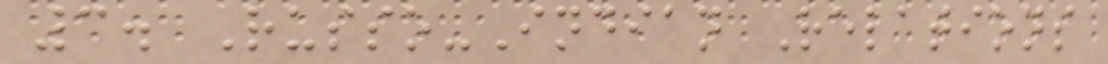3. Russo-Indian Relations
